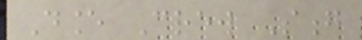Dance Crew Song
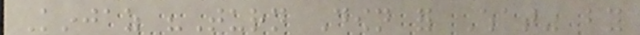Kinjaz "Turn Down for What" by
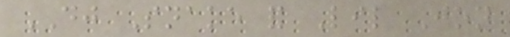DJ Snake and Lil Jon
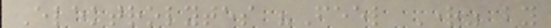Elektrolytes "Feel Right" by
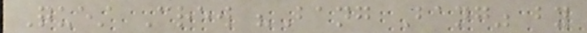Quest Crew "Bang Bang" by
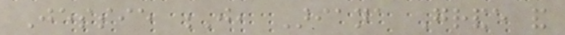Jessie J, Ariana Grande and
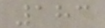183
